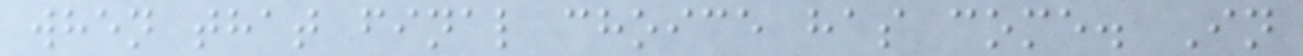when that final choice has come. In
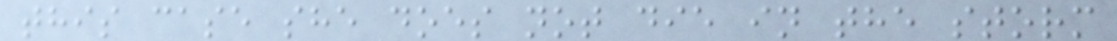this case she does not die in the storm
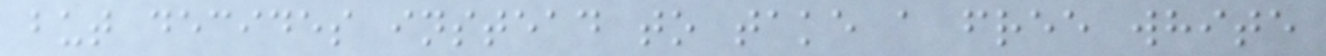but decides instead to take a free white
